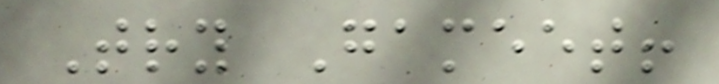Try Gameet!
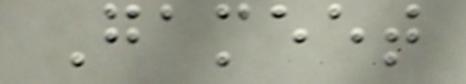Gameet
